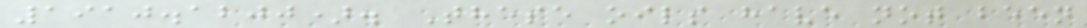1910.1200). These oils have not been
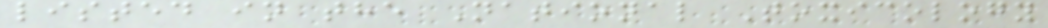listed in the National Toxicology
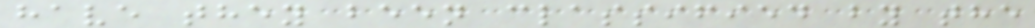have they been classified by the
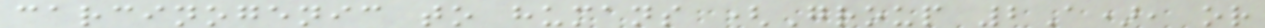carcinogenic to humans (Group 2A), or
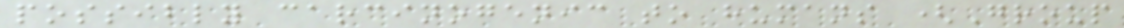possibly carcinogenic to humans (Group
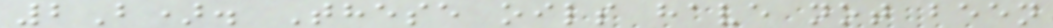2B). These oils have not been
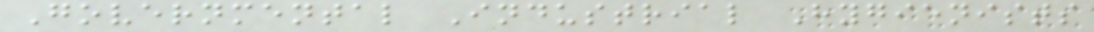Governmental Industrial Hygienists
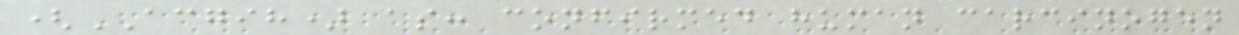(ACGIH) as: confirmed human carcinogen
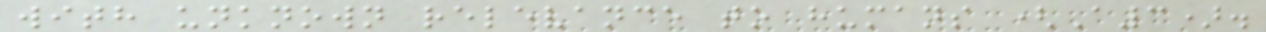with unknown relevance to humans (A3).
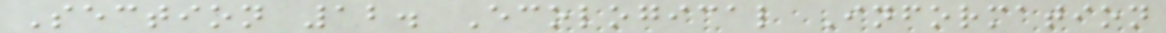Section 12. Ecological Information
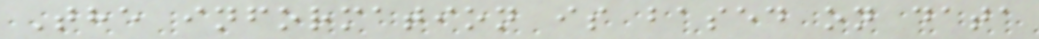The information is based on data
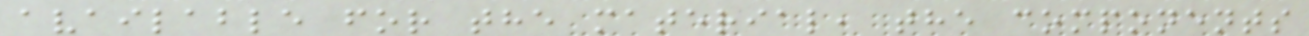available for the material, the components
